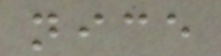nice
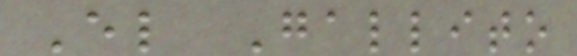El Gallito
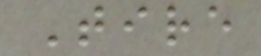Tire
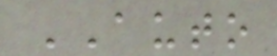AUTO
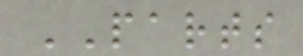PARTS
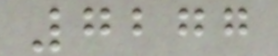7277
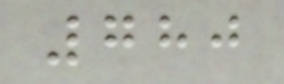780
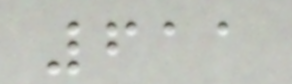611
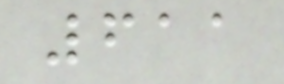611
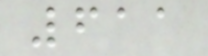611
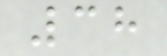38
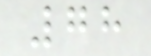78
